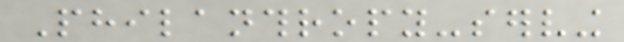Philanthropy-serving
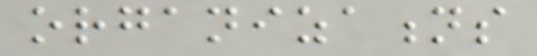organizations
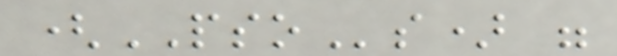(PSOs) were
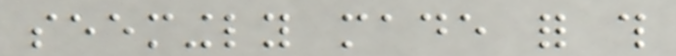seemingly made for this
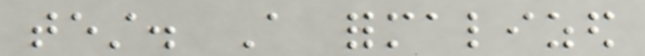test. A formalized
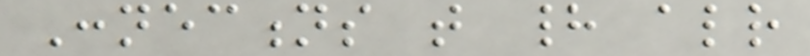Connections that had already
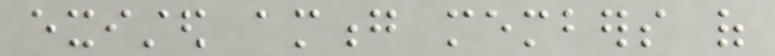existed among members of
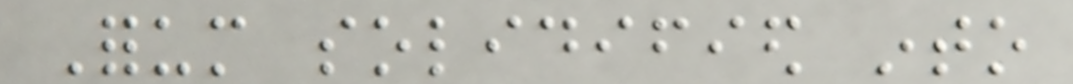Forum solidified into
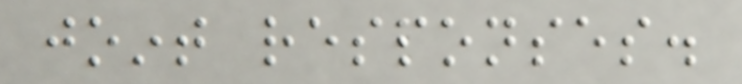joint responses.
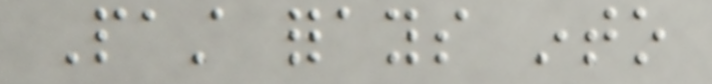Past forays into
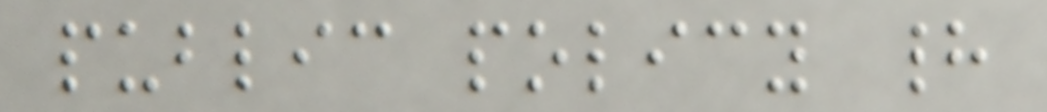public policy had
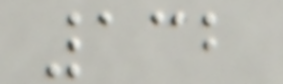132
